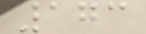173
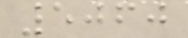5060
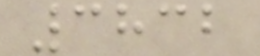3832
